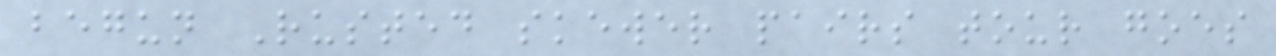begun Rusted skewer pairs tour goes
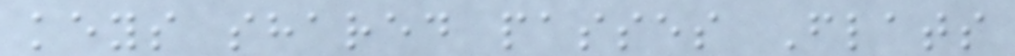keys shared passes Flats
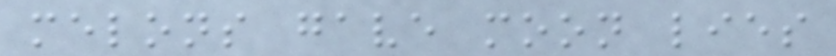melons gave moon lies
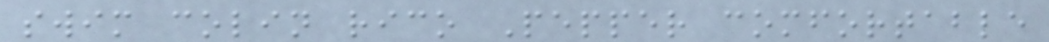swim colin rico Pepper comfortable
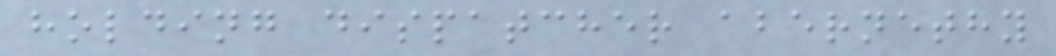holding dispatcher abernethy
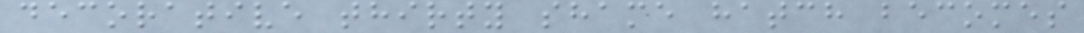decorative thirty shame hatch becomes
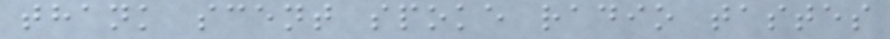thank scent spoke radio tastes
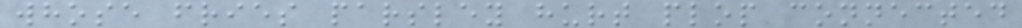whose fries parsley hurt plop connected
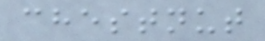chestnut
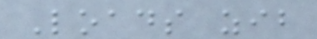Loads zib
